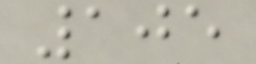105
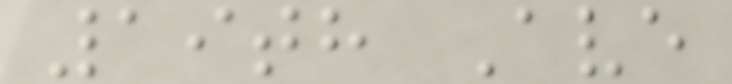19th Ave
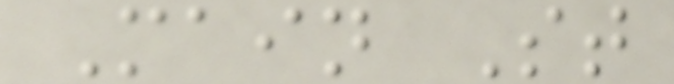Main St
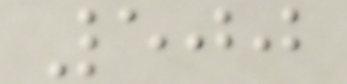500
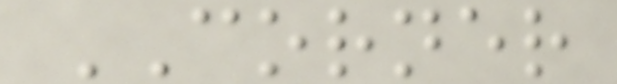CORNER
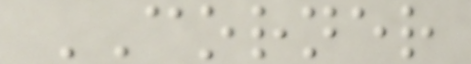CORNER
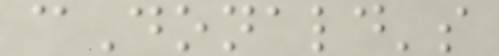cDonald's
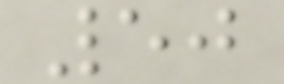50
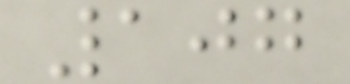107
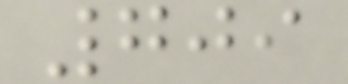709
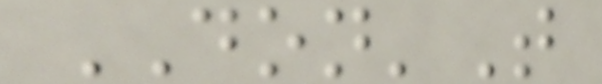DON'T
